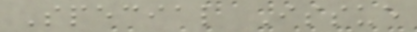Special Issue
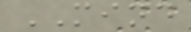MIND
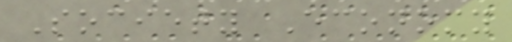Society Economy
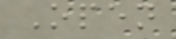Open
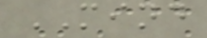MIND
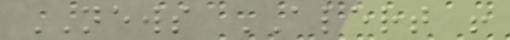NEWS ALERT !
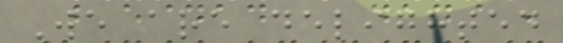We are delighted
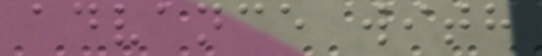advance with
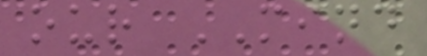our MIND
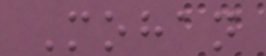Mohan
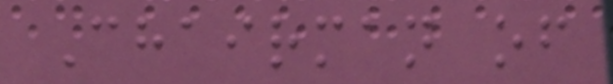Chairman of
